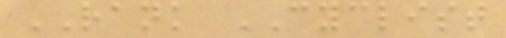RANK CYCLIST
